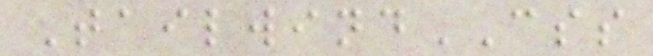TailwindCSS
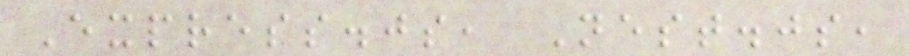Express.js, Nest.js,
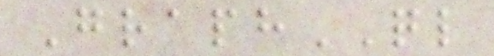GraphQL
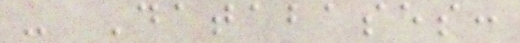- Databases:
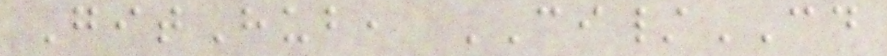GitHub, CI/CD
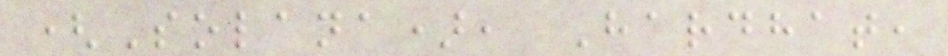(Solana), Hardhat,
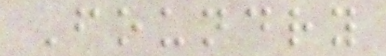Foundry
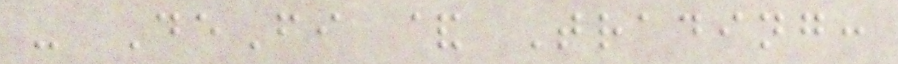- DeFi & Trading:
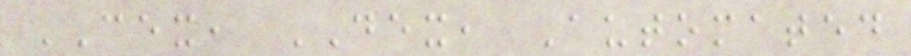CEX, DEX, Automated
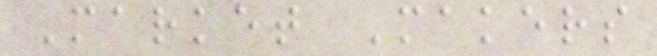Market Makers
